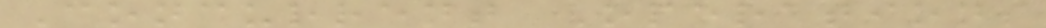Concurrent Operations
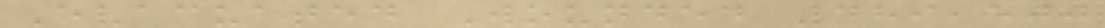Evacuated Wounded 489,500
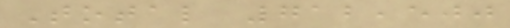Total 712,500
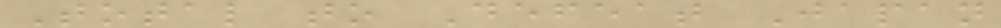Total to Defeat Japan
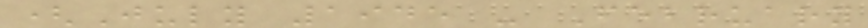(July 1945 - February
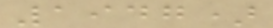1947)
